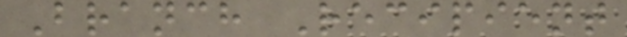Branch Recipient
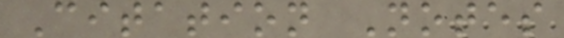Citation Notes
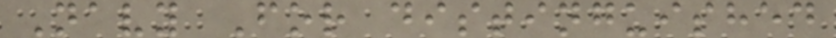Navy For distinguished
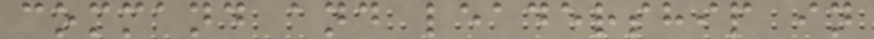command and leadership in
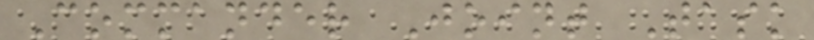Commander Joint Task
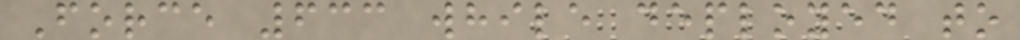Force 633 while deployed to
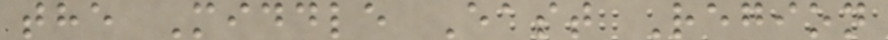the Middle East Region
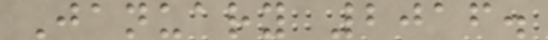January 2016.
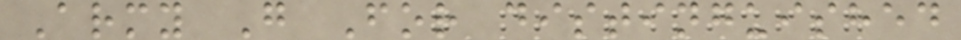Army G For distinguished
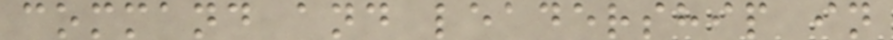command and leadership in
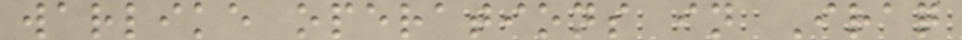warlike operations in Iraq
